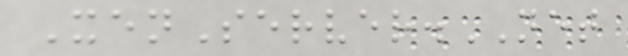XenServer.NET
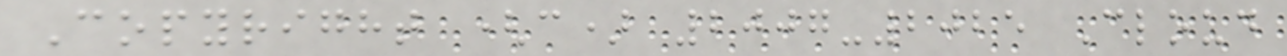Copyright (c) 2007-2025 Cloud
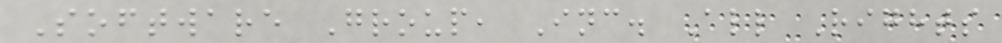Software Group, Inc. All Rights
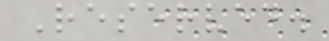Reserved.
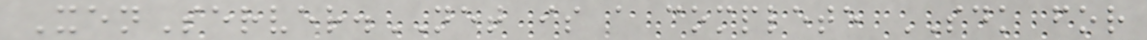XenServer.NET is a complete SDK for
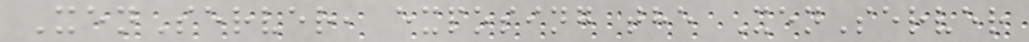XenServer, exposing the XenServer
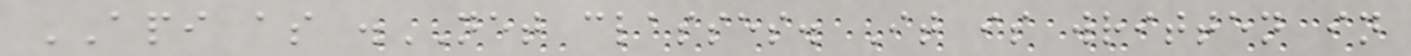API as .NET classes. It is written in
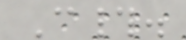C#.
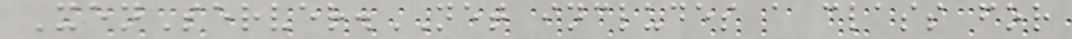XenServer.NET includes a class for
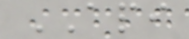API
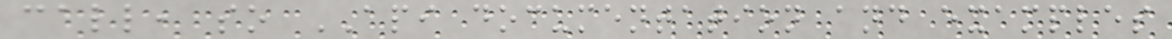call, so API documentation and examples
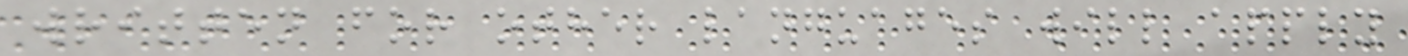written for other languages will apply
